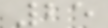25
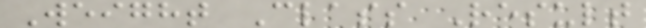Weight Class Result
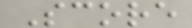Score
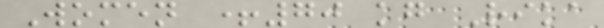Women +70 kg Rika
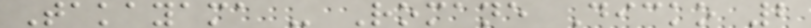Takayama - Romane Dicko 2
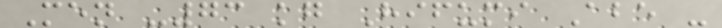Men -73 kg Hifumi Abe -
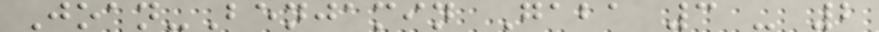Joan-Benjamin Gaba 3 - 2
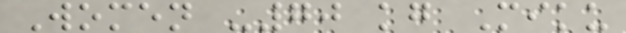Women -70 kg Miku
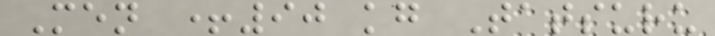Men +90 kg Tatsuru
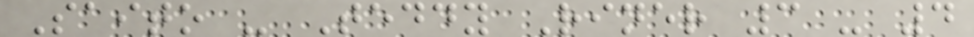Saito - Teddy Riner 3 - 4
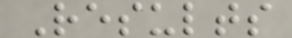Results
